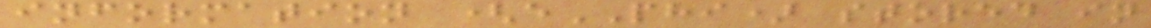information (ePHI) stored in
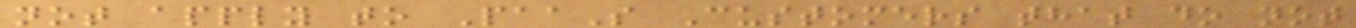not apply to PaaS Customers that do not
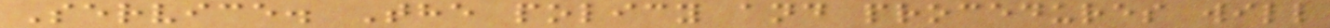Service. The policy and procedures will
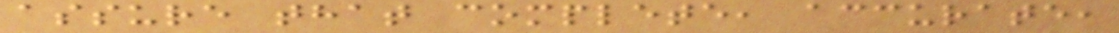assure that complete, accurate,
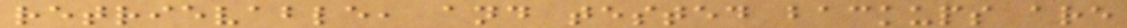retrievable, and tested backups are
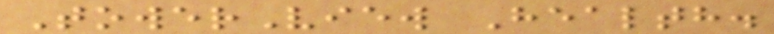TowerView Health.
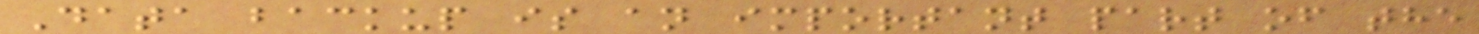Data backup is an important part of the
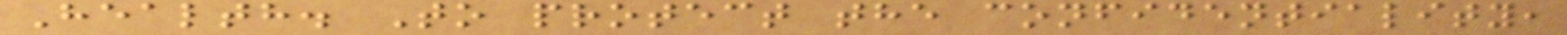Health. To protect the confidentiality,
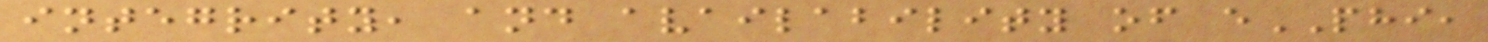integrity, and availability of ePHI,
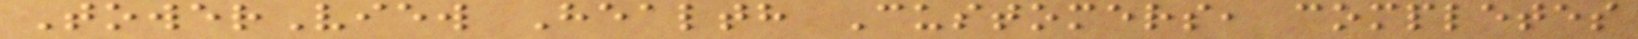TowerView Health Customers, completes
